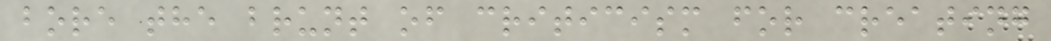bore the brunt of criticism for creating
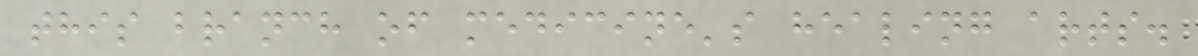this branch of medicine's healing arts.
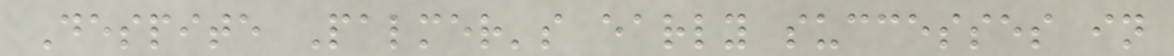Despite Palmer's early successes in
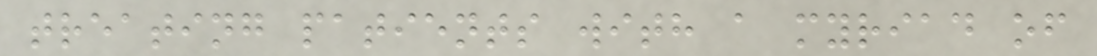treating patients with a myriad of
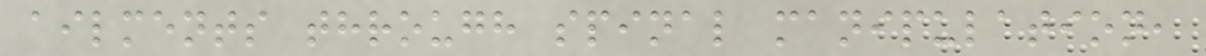ailments through spinal manipulation,
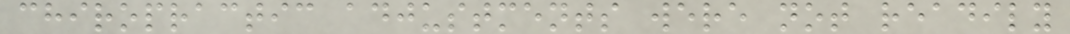chiropractic adjustments were not readily
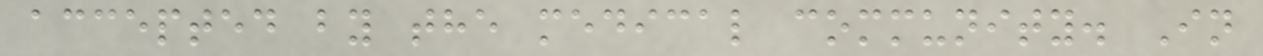accepted by the medical community. In
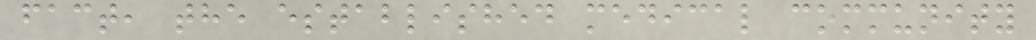fact, the established medical community
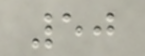50
